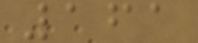161
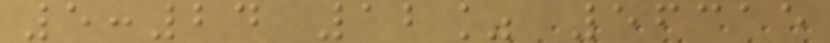5:24 12% 56315
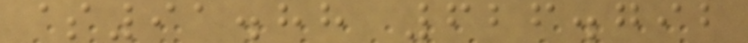$91.88 626.792
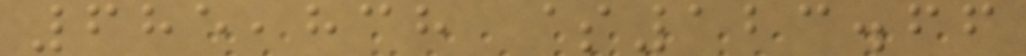685,838 $123.66
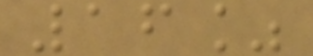16%
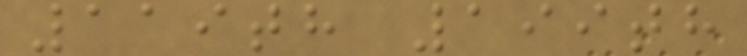119th 199th
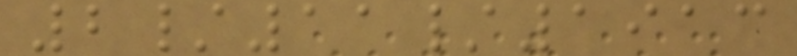2/11/1913
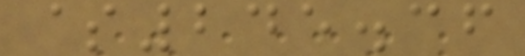$245.36
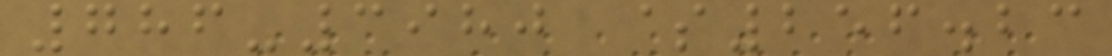786-3980 $256.23
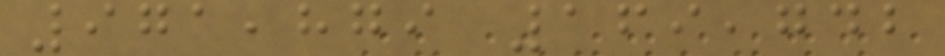971,879 169,742
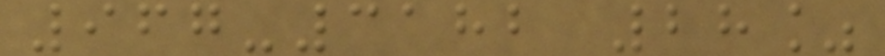967-3182 28%
